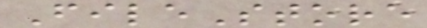FileStore
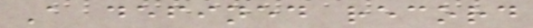A defined record
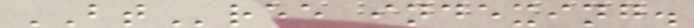BTree indexing.
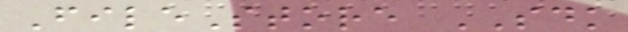FileStore SDK
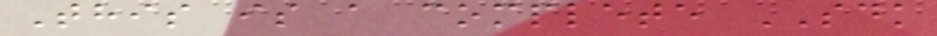This is a complete SDK
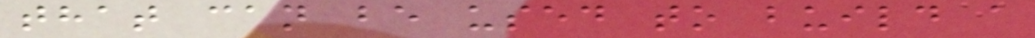that can be used to build a
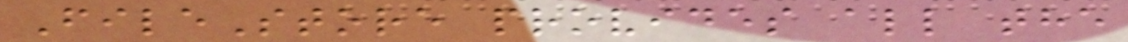FileStore provides all the
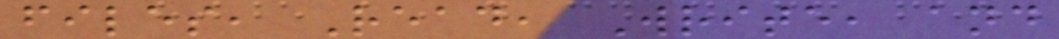files, Read, Write, and
